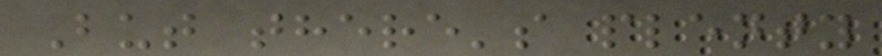But there's plenty
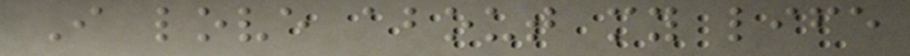I love about my life
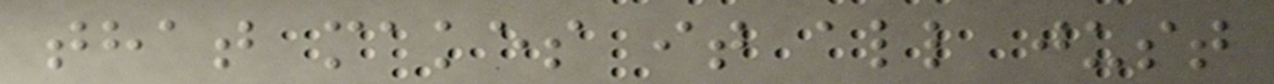that makes it all just
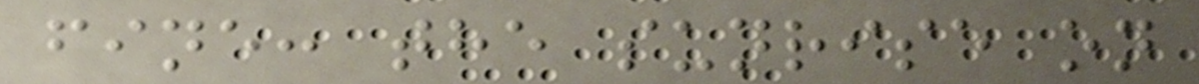fine: the sunrise on
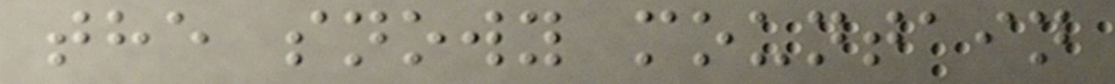the snowy mountain
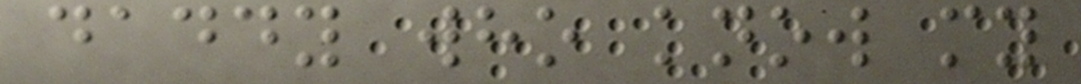daddy who know my
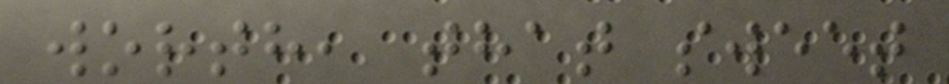worth, that sweet
